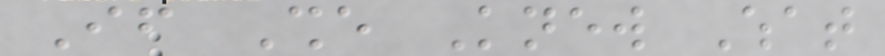If She Knew What
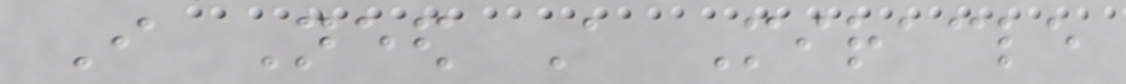I Need A Miracle
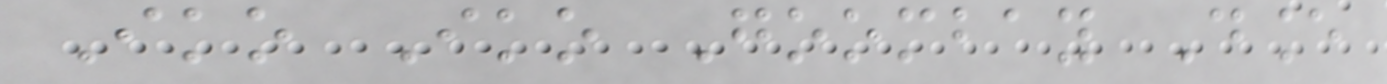Iko Iko Goombay Dance
